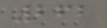262
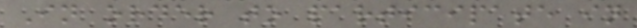In order to participate in
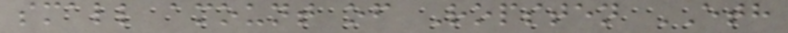small amount of Ropsten ETH
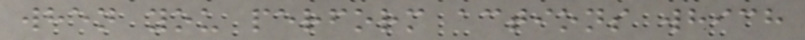when you perform actions which
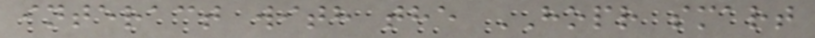interact with the HOPR smart
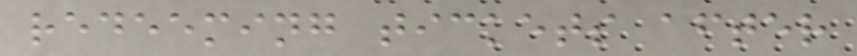redeeming tickets after
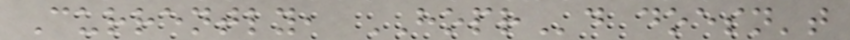Currently, HOPRd doesn't
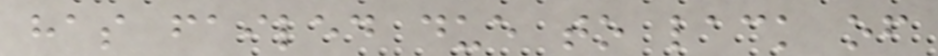has failed due to lack of
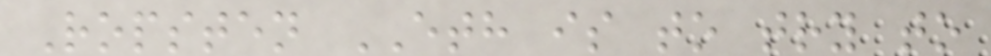Ropsten ETH is to try to
